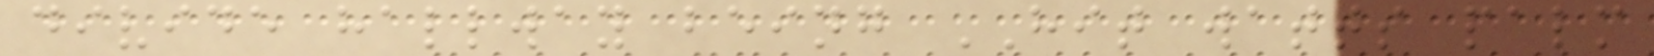divide hallway being HIT watts palm
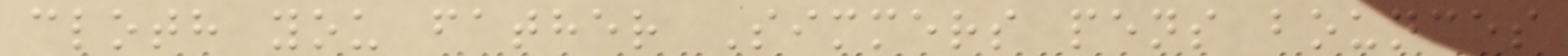cloth you father Simmers pens bounces
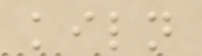kiln
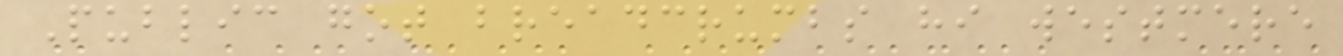Public got breadcrumbs hi westmere
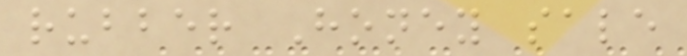rubber Honey sale
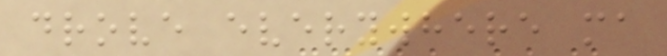drove everywhere ma
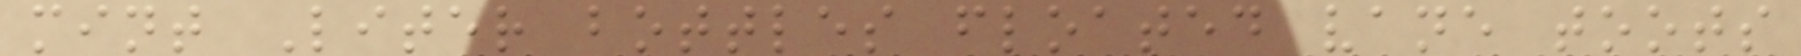mint Liter bottles floated vane toots
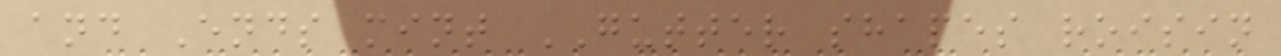and Ends mint GUTTER shapes roisin
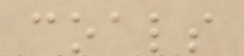coals
